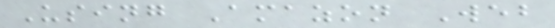Using Amazon Web
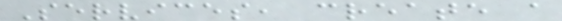Services, create a
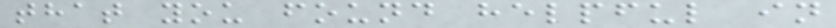that you found helpful in
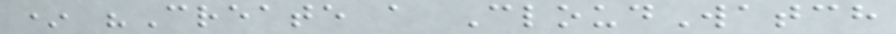* "Create a CloudWatch
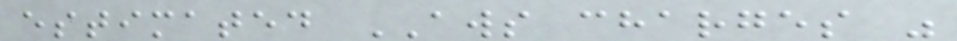estimated AWS charges "
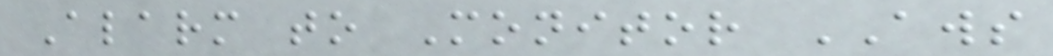Alarm to Monitor AWS
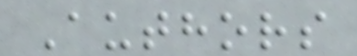Authors
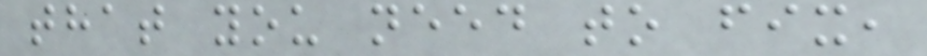that you need to fix,
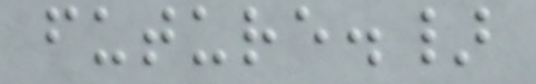future.}
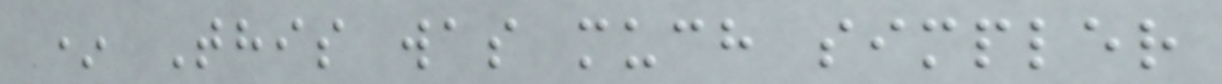* This was much simpler
